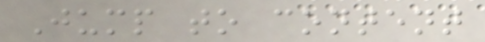Jump to content
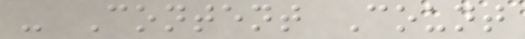- Content Count
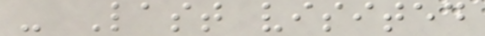- Last visited
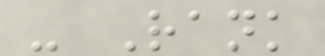- Rank
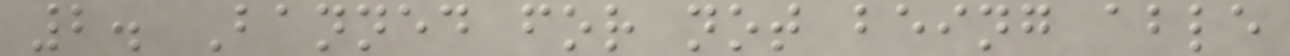2. Banned for not being able
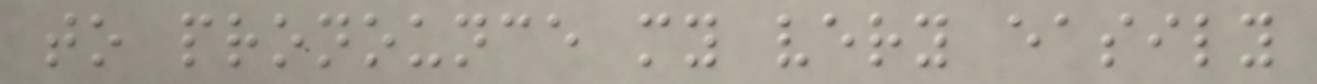to pronounce my very easily
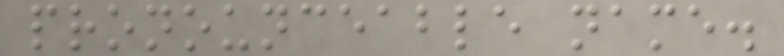pronounceable name.
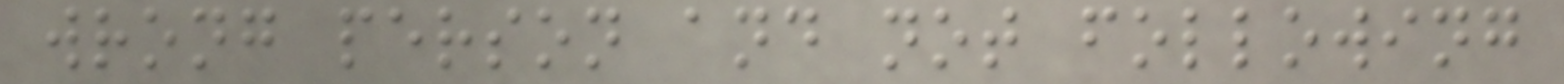wrong person and not following
